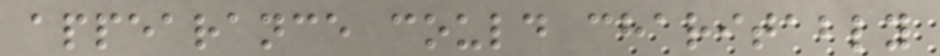appearance could charitably
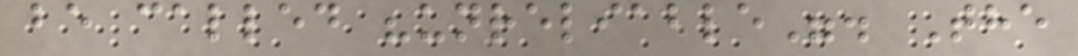be called "unreliable". The
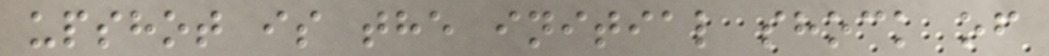upshot is the initial shock of
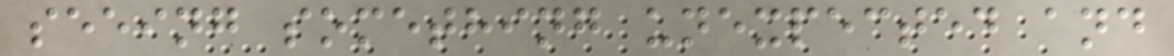seeing something unexpected and
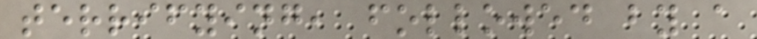terrifying, followed by a
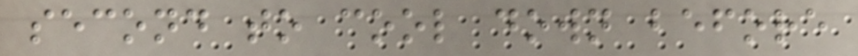second to cool down before
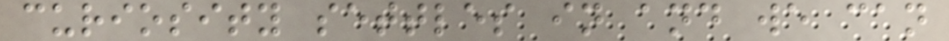curiosity settles in and we can
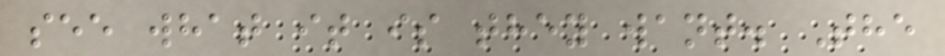see what it is they want. The
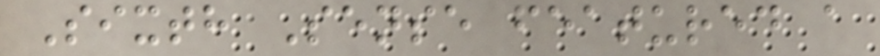Sixth Sense featured a
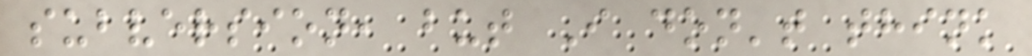subversion, but I don't think
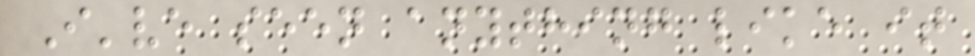I've seen anything like it
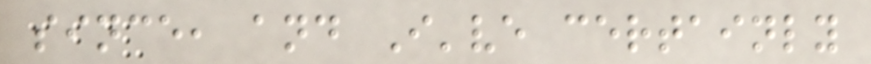since, and I've certainly
